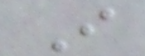I
